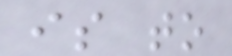is to
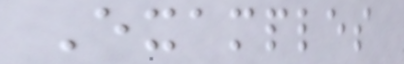Examples
